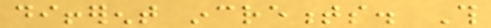different increments. This
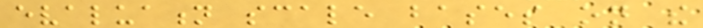evaluation scale bases on the
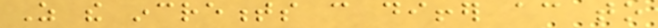As the increments can differ according to
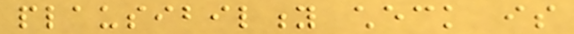plausibility check is
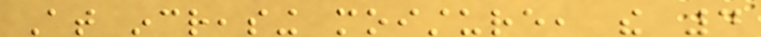At increasing moisture, the 4
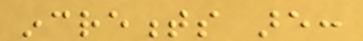increments are:
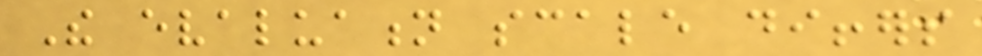The evaluation scale differs
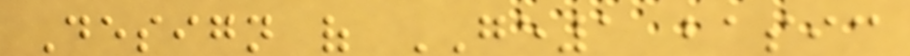Design of GE1 basic
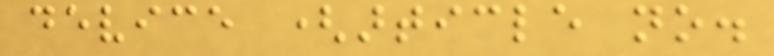device (article no.
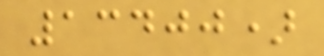13400)
